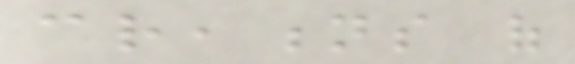creations of
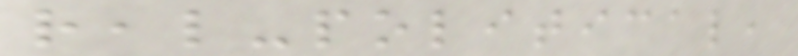real-political,
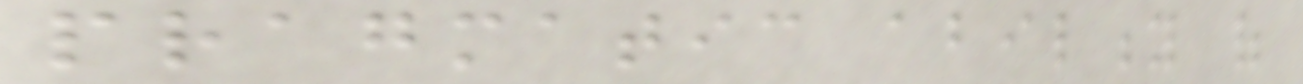pragmatic ability of
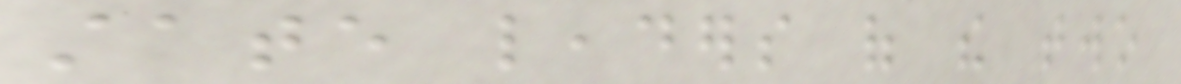state leaders of the two
